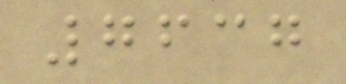7637
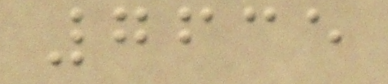7635
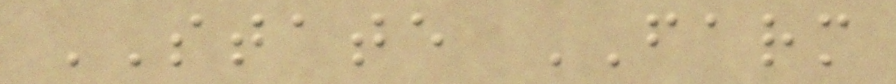STATE FARM
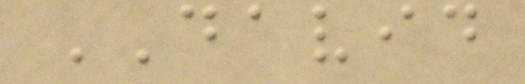DAVID
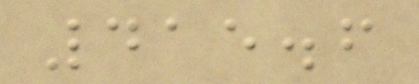415.6
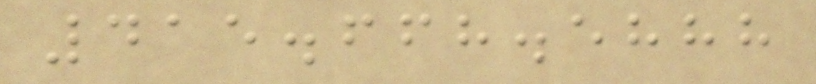415.668.5888
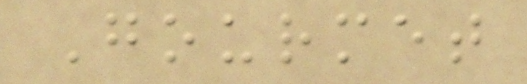Gourmet
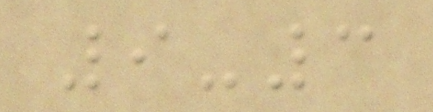9-3
